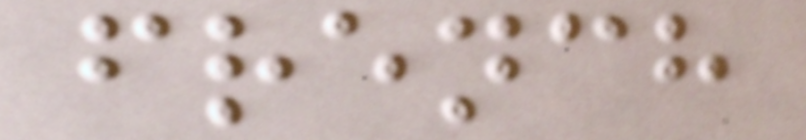french
